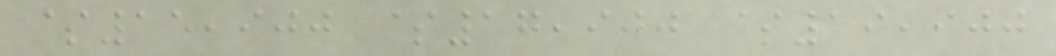$15,900 $17,900 $19,900
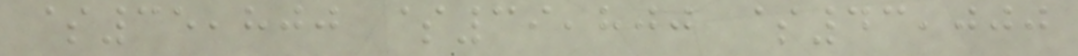$35,800 $39,800 $43,000
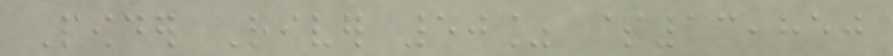Powder River 50% $13,850
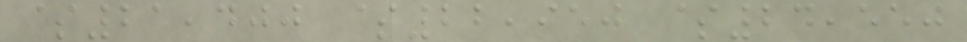$21,400 $22,950 $24,550
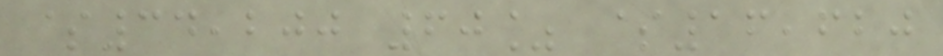$34,200 60% $16,620
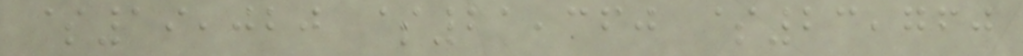$19,020 $21,360 $23,760
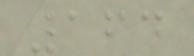164
